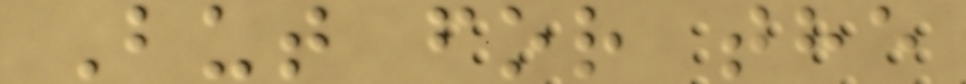But for the
